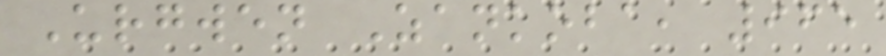Urgwen Zankoba, 965
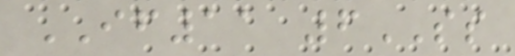IF11 6SS
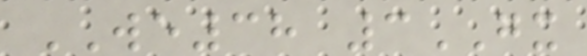WE38 3GX
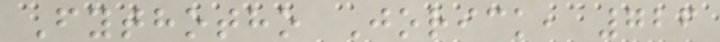Fythotho Jorick, 726
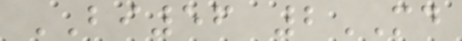BI56 2MD
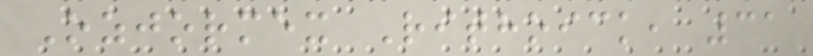Ozjormex Rithoick, 31
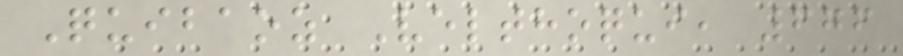Quibaoz Velthoqui, 676
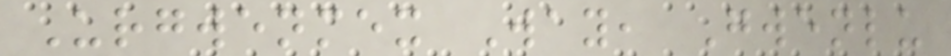Urgwenmex Way, Gwenlu
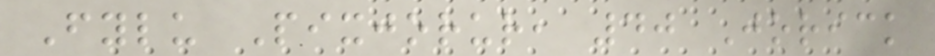Fylu Pixjorur, 40 Jorick
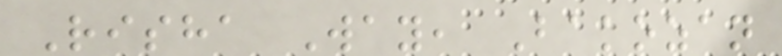Risha Way, Bakozan
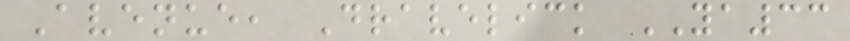Avenue, Dravelick YA33
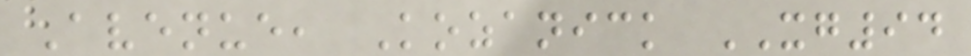Avenue, Kozanick XG94
